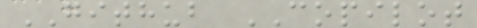GITHUB COPILOT
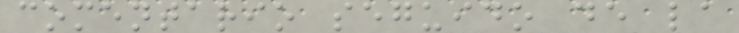comentario seguido de la
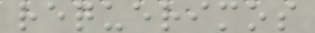requerimos
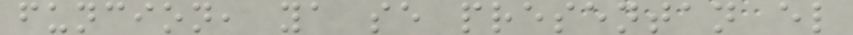funcion, ya se presentan el
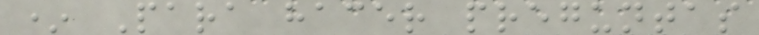* Para hacer preguntas
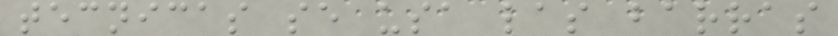tecnicas se usa las barras
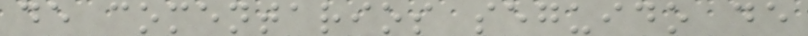de comentarios seguido de
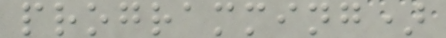programming)
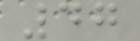47
